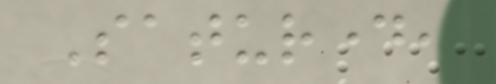Saturday,
